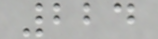224
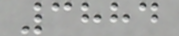3884
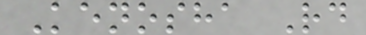Kenosha Rd
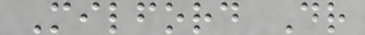Milford Dr
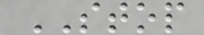STOP
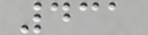431
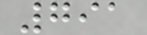791
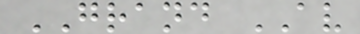GRAND AV
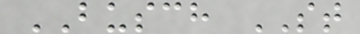BUSCH ST
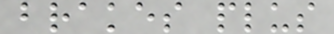brakes plus
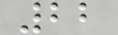22
